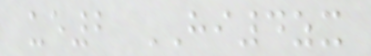ue2 HI4zx
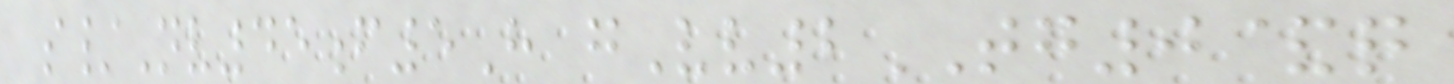s/Nv45f5H gVv2TG0&q
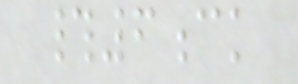#6ck
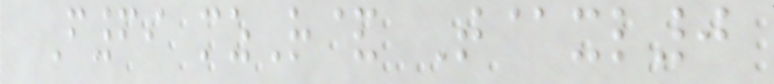F69 mzR& T@xl0
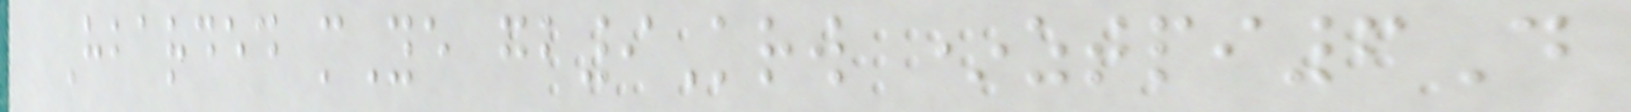Hbarded mYe gb9Krw *ztpi6D
